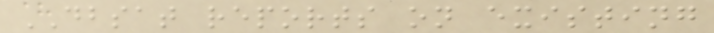DBSAT reports on existing
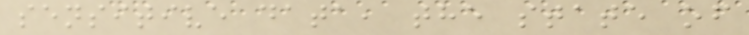sensitive data, the state of
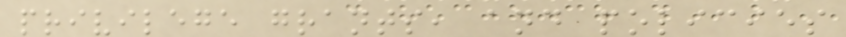privilege grants, and policies
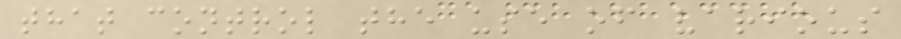that control the use of various
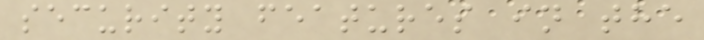security features in the
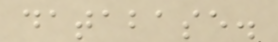database.
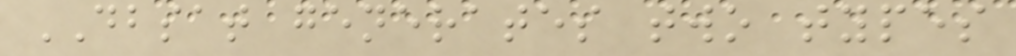DBSAT generates two types
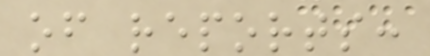of reports:
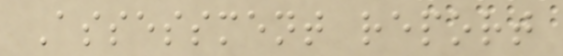Assessment report
